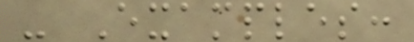- Examples:
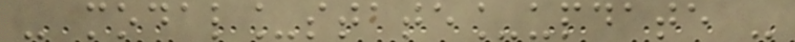- modal_state_update -
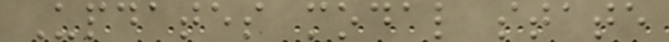Updates modal state
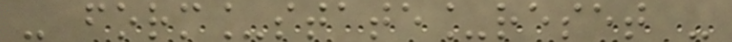- form_state_reset -
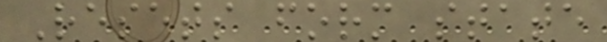Resets form state
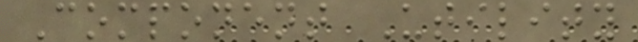Component Utility
